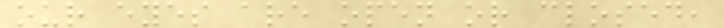our eyes are open or closed,
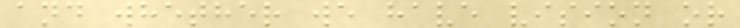and whether we have vision or
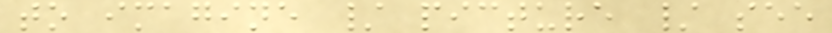to imagine / picture / see
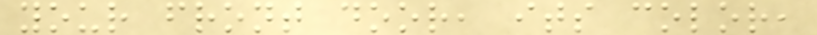your front door, its color,
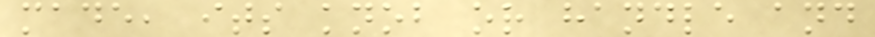made, its knob or handle and
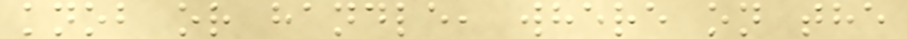knob or handle, where on the
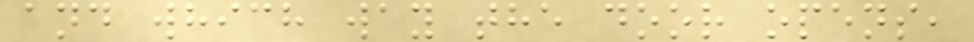and which way the door opens,
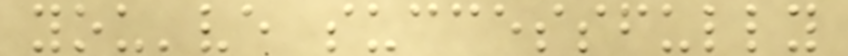you've successfully
